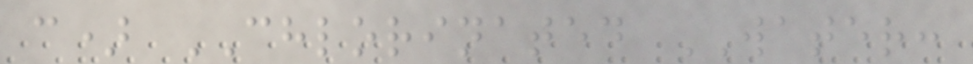c) CHLORINATED WATER:
